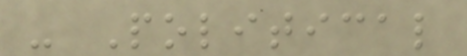- Political
